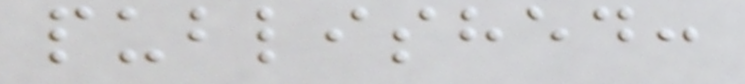published:
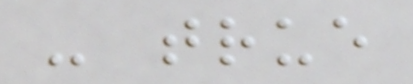- true
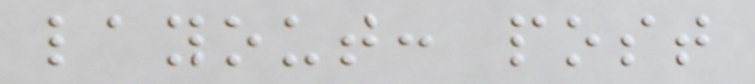layout: post
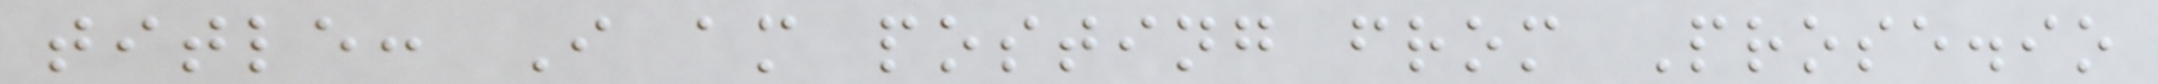title: I am posting from Prose.io
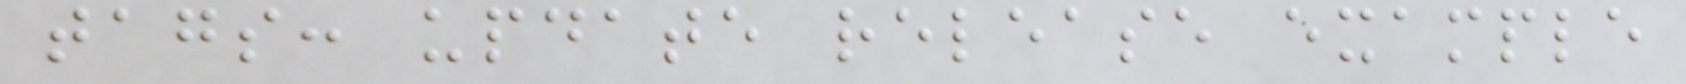tags: update release example
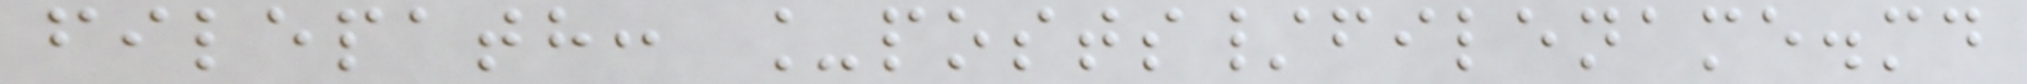filepath: _posts/filename.md
